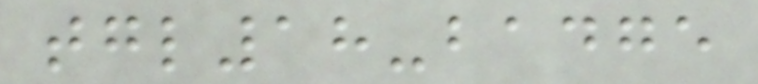tgl18-badge
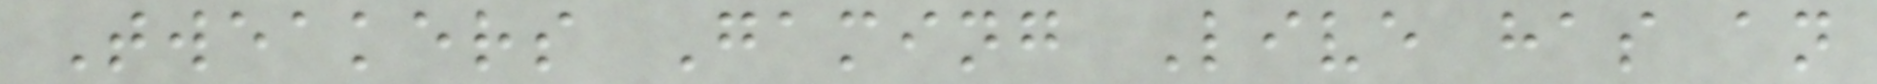Tweakers Gaming Live has an
